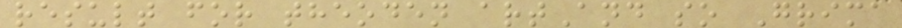result for theoden artAnd so Grima
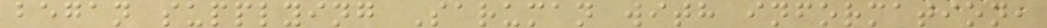began supplying Saruman with information,
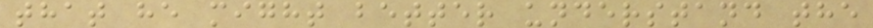that he might better understand the
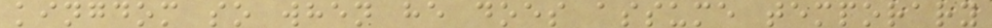kingdom so when he does assume temporary
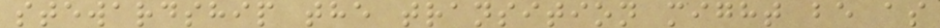stewardship the transition might be as
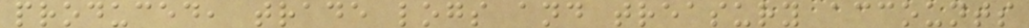produced, trade logs and treasury accounts
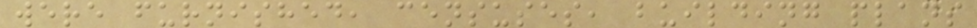were furnished, censuses, building plans
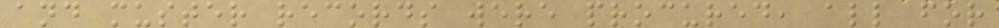and muster records were procured, all for
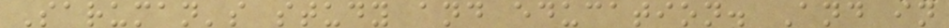Saruman's study and education. And in
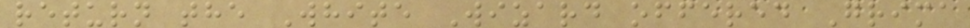return the White Wizard offered Grima
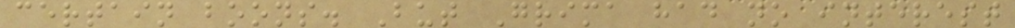certain boons. But Grima had no interest
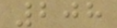208
